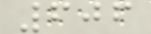606
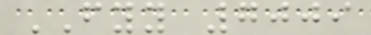FYY 7009
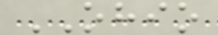OHIO
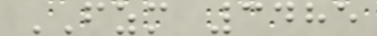FZM 3485
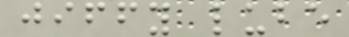jiffy lube
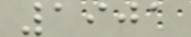1901
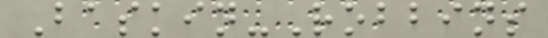Baskin-Robbins
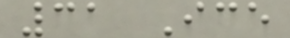31 Ice
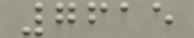7615
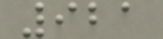921
